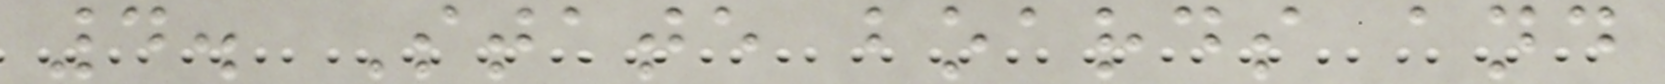4. State boards and
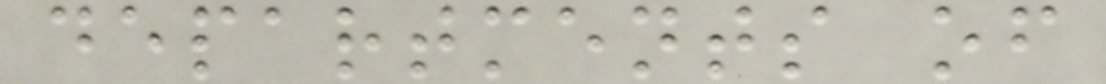departments of
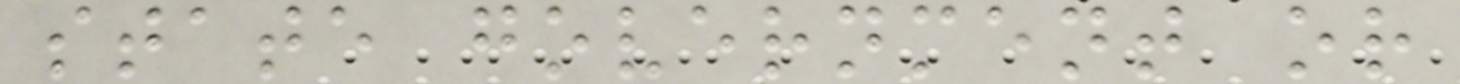state government or
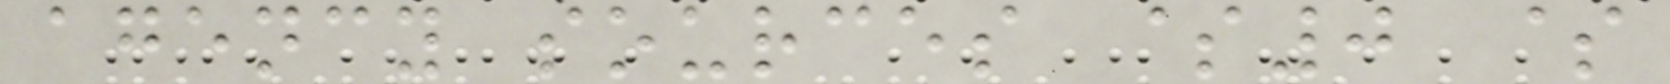agency sources $0 $
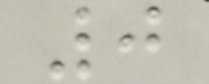0
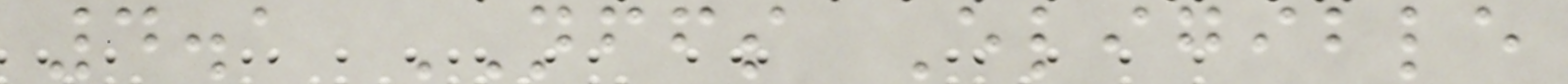4.1 NFFS Eligible
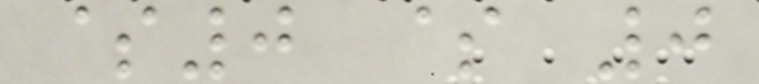$0 $ 0
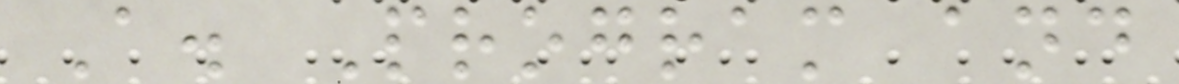A. Program and
